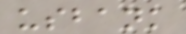usbank
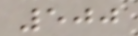500
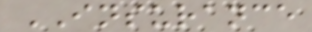INSURANCE
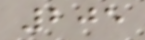205
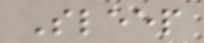Sleep
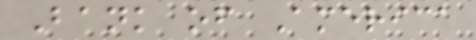Bank of America
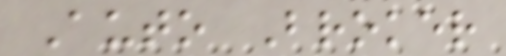Auto Broker
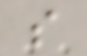s
